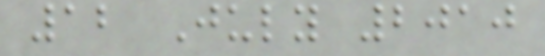12 July 2010
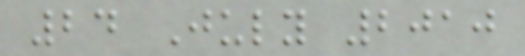24 July 2010
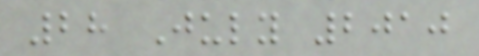28 July 2010
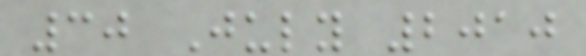30 July 2010
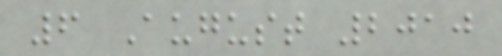6 August 2010
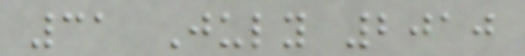31 July 2010
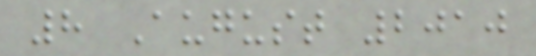8 August 2010
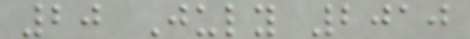20 July 2010
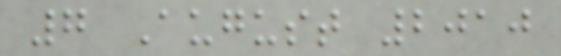7 August 2010
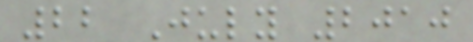22 July 2010
